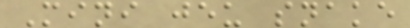Mini jeu snake
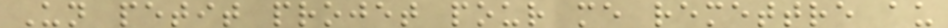Un petit projet pour me remettre au
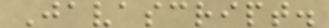Javascript.
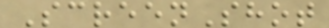ScreenShot
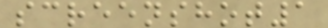screenshot1
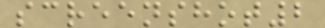screenshot2
